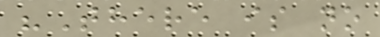"There is no
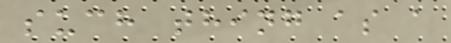such thing as a
